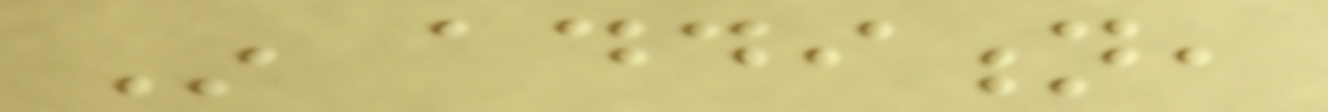In addition,
